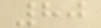80
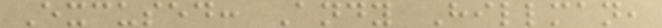Excused: Andy Hillman,
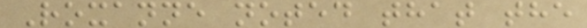Roxanne noted that the
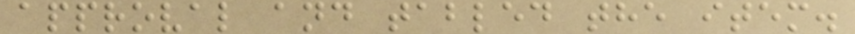approval and tabled the item.
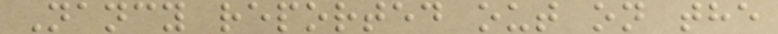Nancy reported out on the
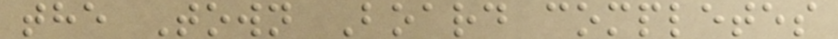the Town Board completes
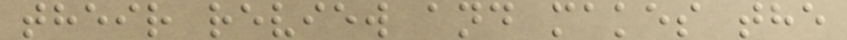their review and makes the
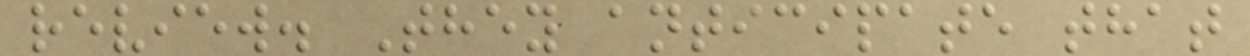review. They anticipate that
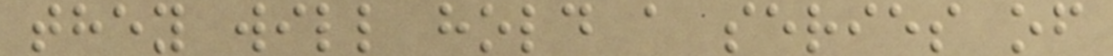they will hold a series of
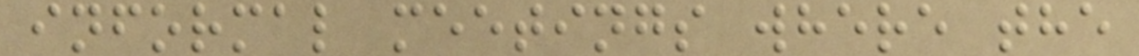informal meetings where the
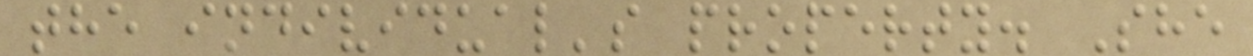the individual's property. She
